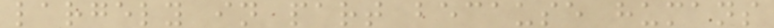largely in part because humans
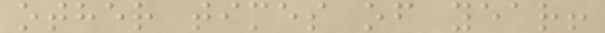other times of year!
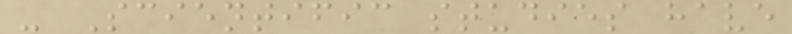- Scientific studies have
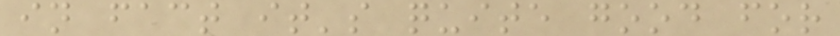in fact it's quite good for
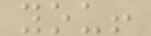you!
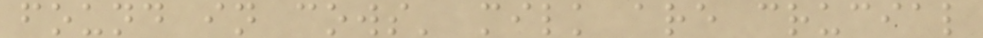found in cows' milk are crucial
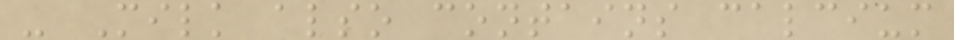- Milk also contains calcium
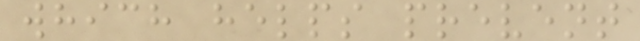which helps prevent
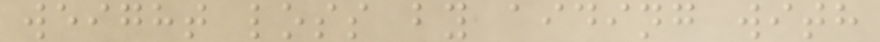weight loss by aiding with
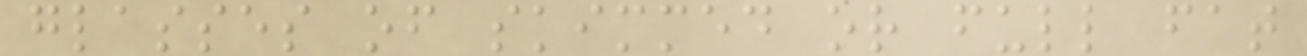glasses of skimmed or full fat
